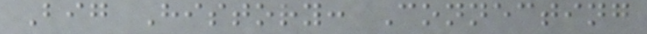Big History: Connecting
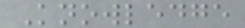Knowledge
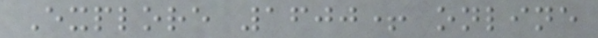Explore 1600+ online
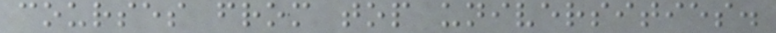courses from top universities.
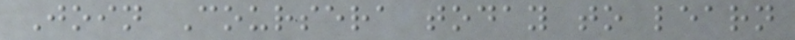Join Coursera today to learn
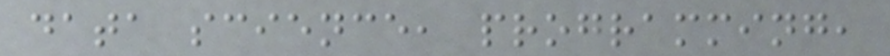data science, programming,
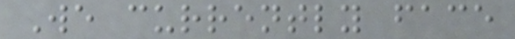We currently face
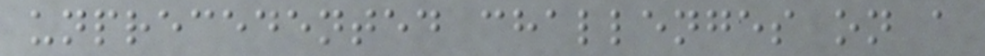unprecedented challenges on a
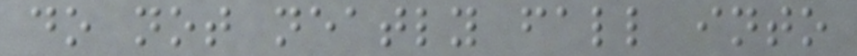do not neatly fall into
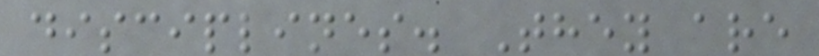disciplines. They are
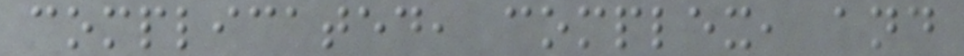complicated, complex, and
